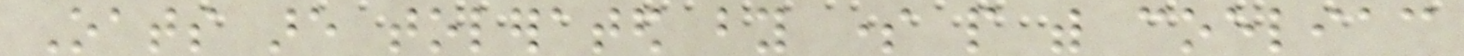Oats are tolerated by some people with coeliac
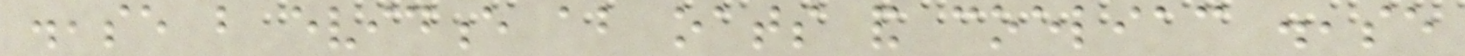disease but evidence about oats and coeliac disease
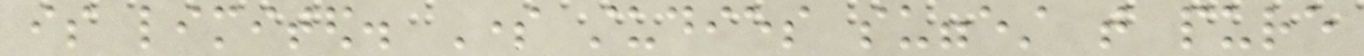is limited. Some studies suggest that pure
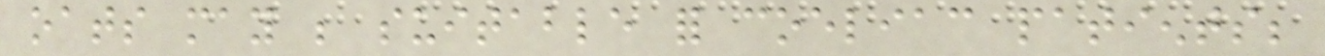oats may be suitable for coeliac patients;
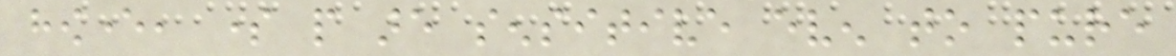however, some people are sensitive even to pure
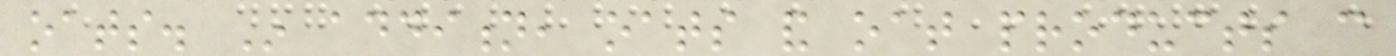oats. In addition, oats and oat products can
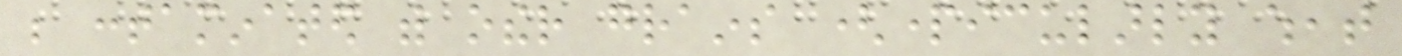be contaminated with other grains (particularly wheat
